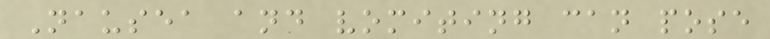Nausea and vomiting can pose
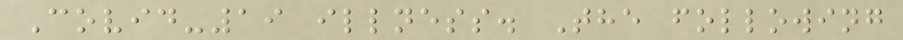Covid-19 illness. The following
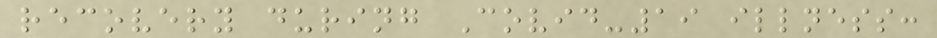recovery during Covid-19 illness:
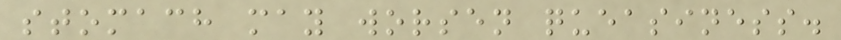stomach may worsen queasiness.
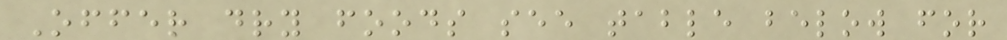Offer dry foods see table below for
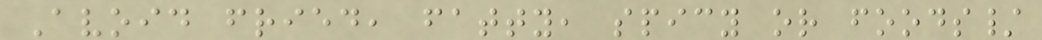Avoid fried, fatty, spicy or foods/
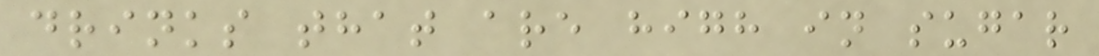drinks that are high in sugar
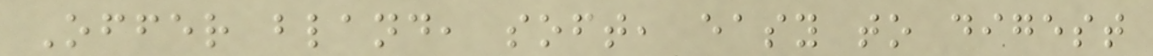Offer bland, soft, easy to digest
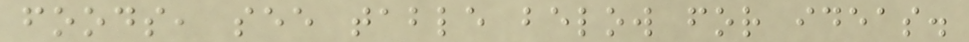foods, see table below for ideas.
